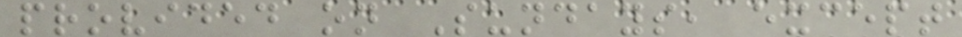provided on Sundays, except
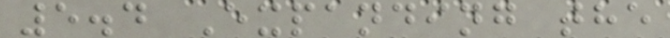5.4 Expanding the
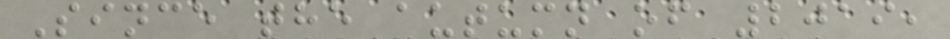Since the autumn of 2019,
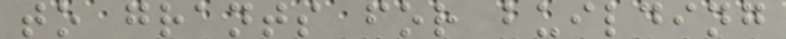to grants for building
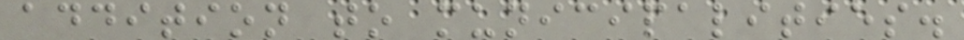addition to municipalities.
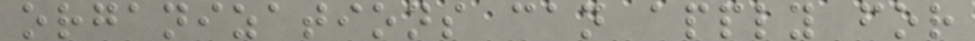organizations can apply for
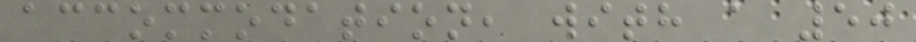accommodation, with a 50
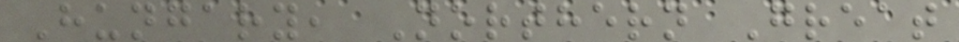Hungary, Northern Great
